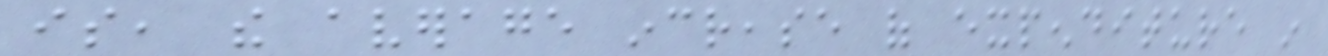is, the average increase of expenditure in
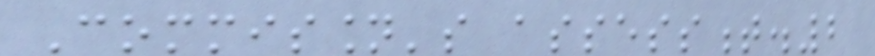Commission's assessment.2
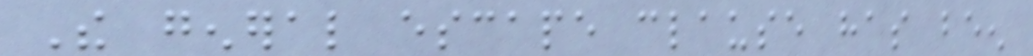The general escape clause has been
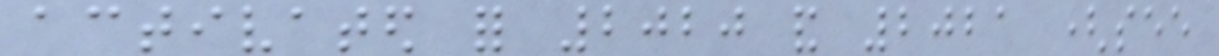activated for 2020 and 2021 (see
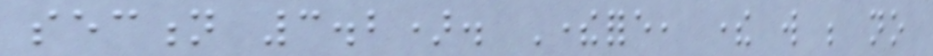section 3.2). Therefore, there will be no
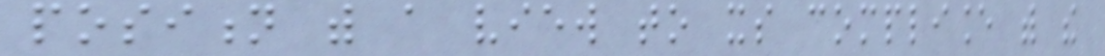position with a view to its compliance with the
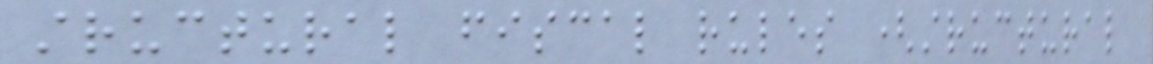structural fiscal rules (structural
